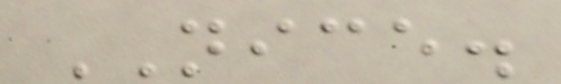NICE.
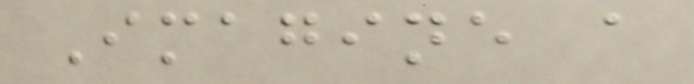Imagine a
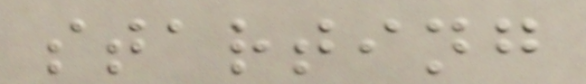starting
